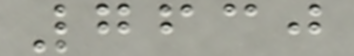7630
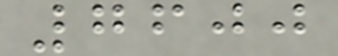7600
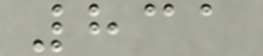831
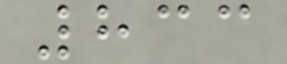833
